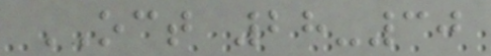OCT 28-30
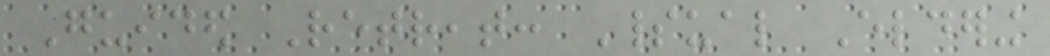Guided Retreat: Spiritual Eldering
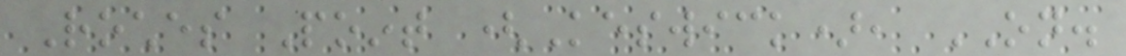Roches Point (Keswick), ON.
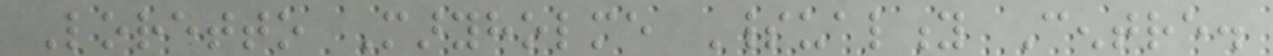Loretto Maryholme Spirituality Centre.
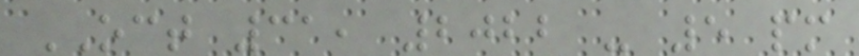OCT 31, 2022 - 5 pm
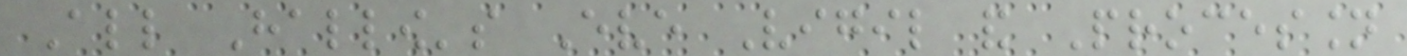All Hallow's Eve Vigil and Procession
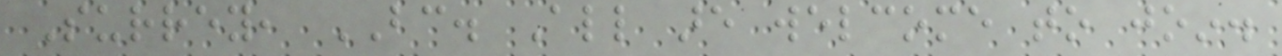Surrey, BC. All are welcome to join.
